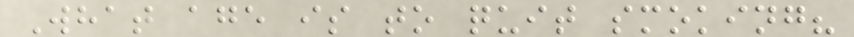What age is to quit smoking?
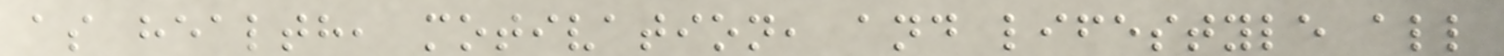as health, motivation, and lifestyle all
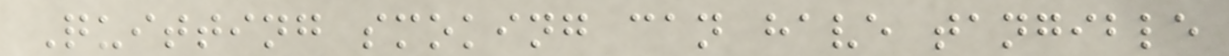Quitting smoking can have tangible
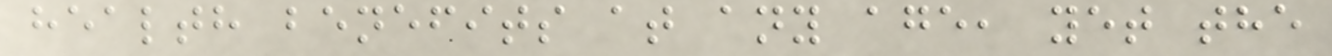health benefits at any age, yet the
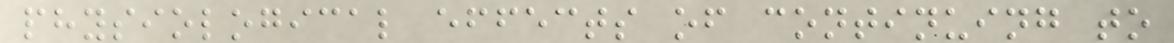physiological effects of continuing to
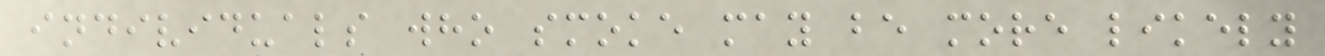individuals who smoke may be more likely
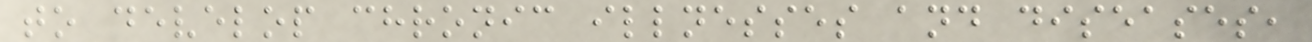to develop chronic illnesses and diseases,
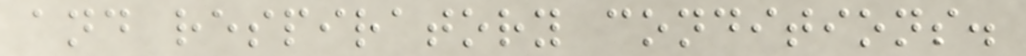and respiratory conditions.
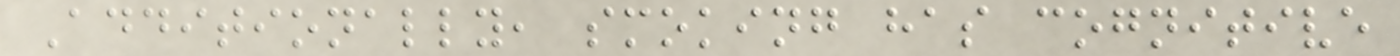Additionally, smoking has cognitive
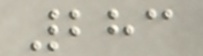283
